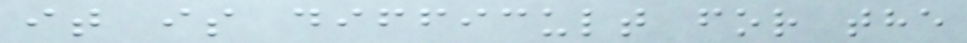it is difficult for the
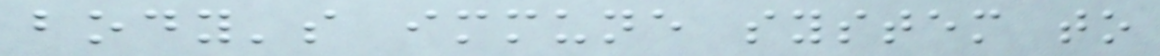body's immune system to
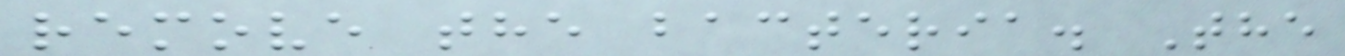remove the bacteria. The
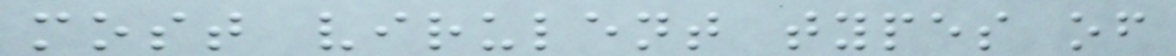most virulent types of
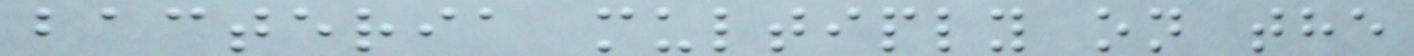bacteria multiply on the
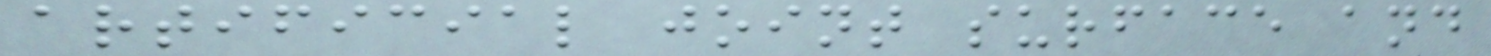artificial joint surface and
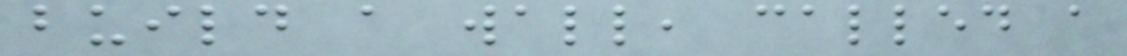build a wall, called a
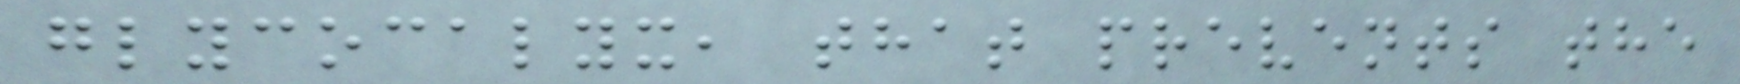glycocalyx, that prevents the
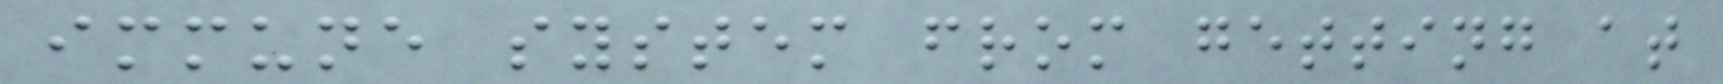immune system from getting at
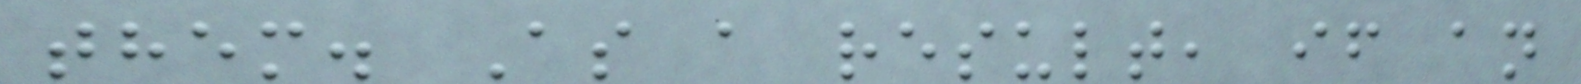them. As a result, if an
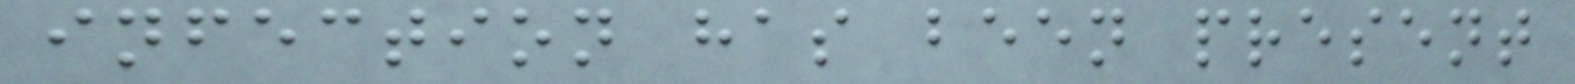infection has been present
